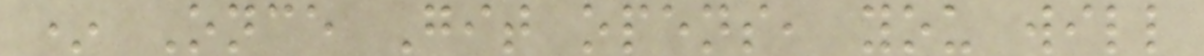* Once Git opens, you will
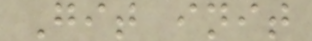Git init
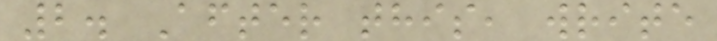2. After this, write
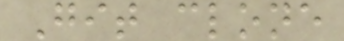Git clone
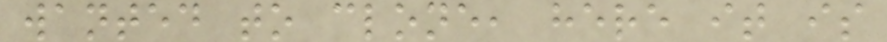wanted to clone, here it is
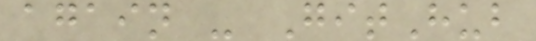again - GitHub
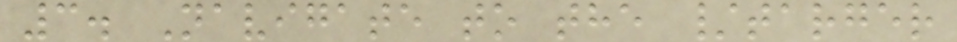3. Navigate to the /targer
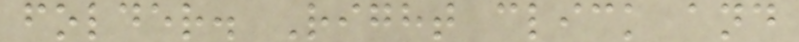folder. Right click and
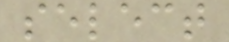select
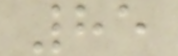85
